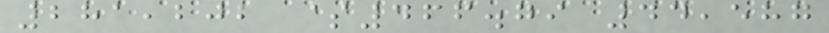281,202 $466.79 44,587
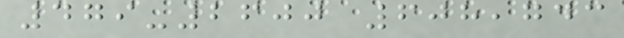479-2600 608,743
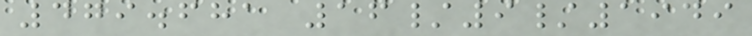479.681 16/9/1949
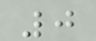0
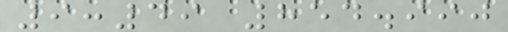9:49 854.990
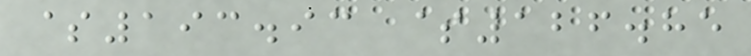$193.93 $126.85
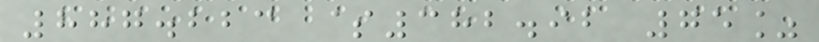887.223 $382.92 75%
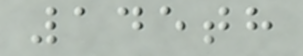145th
